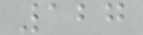127
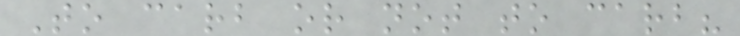To carb or not to carb?
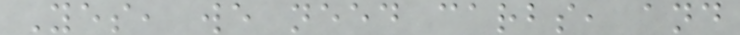Yes, we need carbs, and
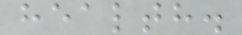health.
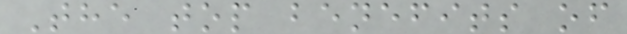The top benefits of
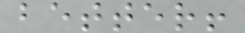better!
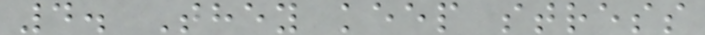4. They keep stress
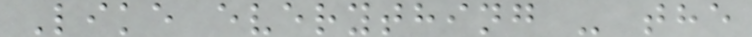Like everything - the
